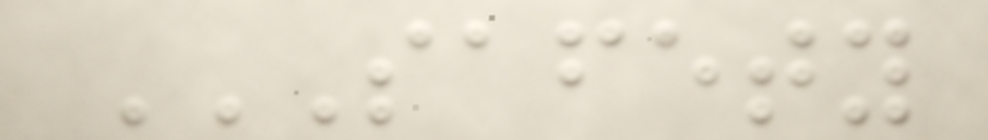SAFETY
